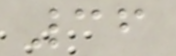36
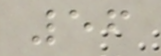56
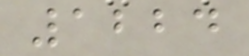1224
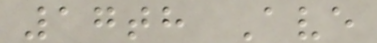17th Ave
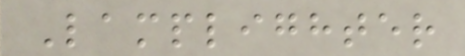Lamplighter
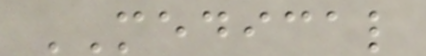MEDICAL
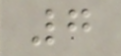7
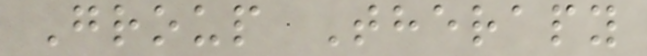Group Therapy
